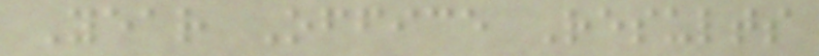Year Office Results
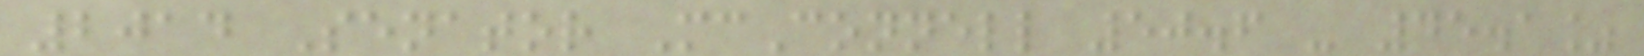2014 Senator McConnell 50.6 - 45.1%
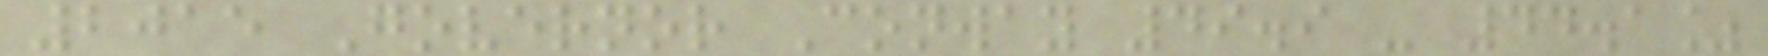2015 Governor Conway 49.9 - 44.1%
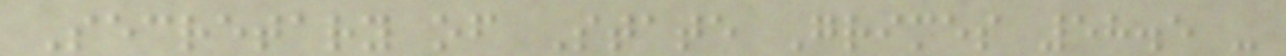Secretary of State Grimes 58.5 -
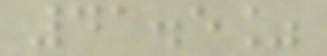41.5%
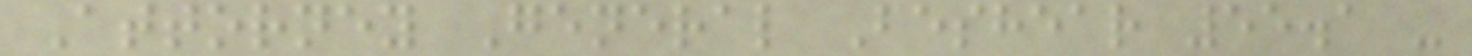Attorney General Beshear 55.1 -
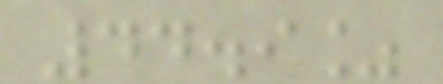44.9%
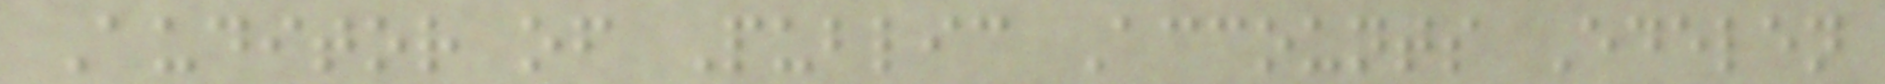Auditor of Public Accounts Edelen
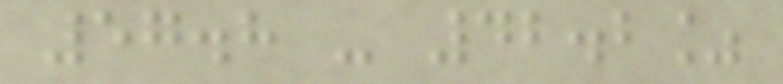57.8 - 42.2%
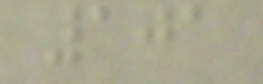101
